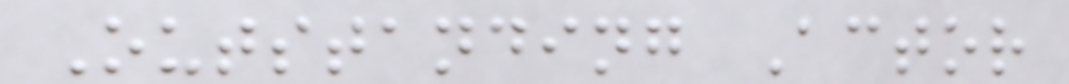Outstanding Actor
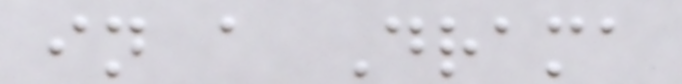in a Drama
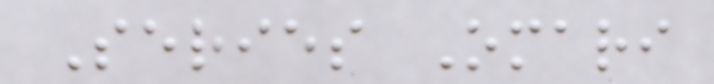Series Omari
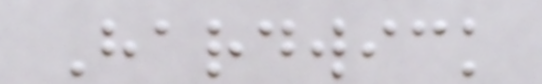Hardwick
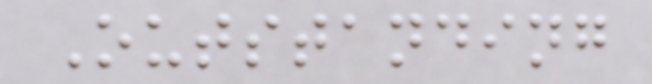Outstanding
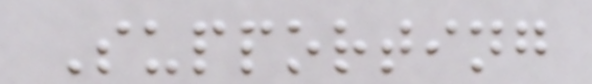Supporting
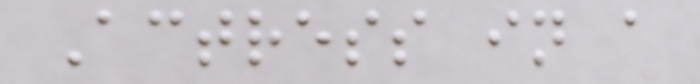Actress in a
